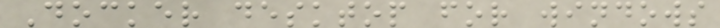Docker desktop for windows
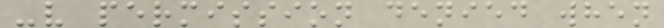-v permission denied when
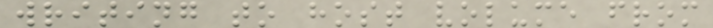writing to host volume from
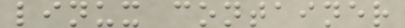linux container
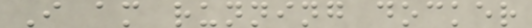I am running docker
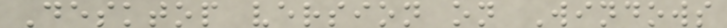Desktop version on Windows
